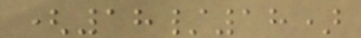(18/18)
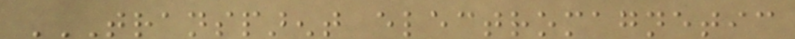TRANSPARENT ELECTROMAGNETIC
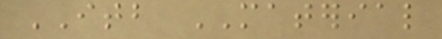ITB MATERIAL
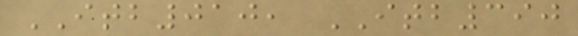ITB010, ITB390
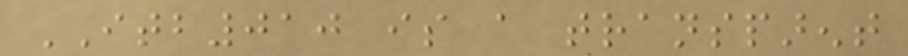ITB010 is a transparent
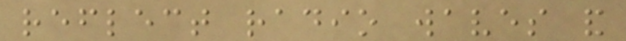reflect radio waves and
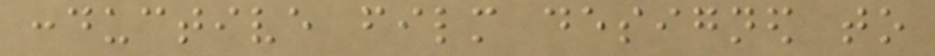conductive film designed to
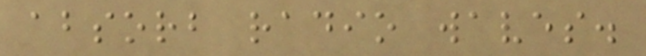absorb radio waves.
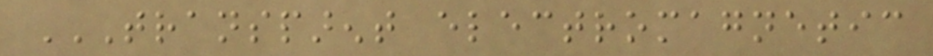TRANSPARENT ELECTROMAGNETIC
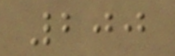200
